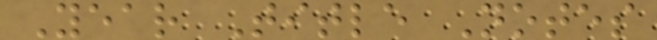Year Title Notes
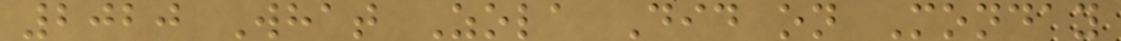2020 What Zola Did on Monday
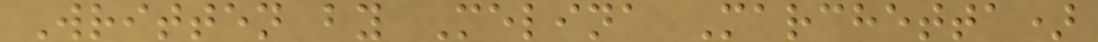Written by Melina Marchetta)
